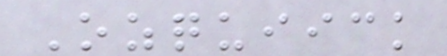Ozquiick
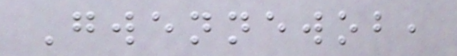Gwennewob,
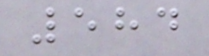584
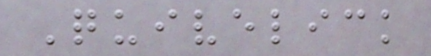Quivelick
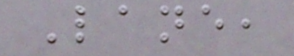Lane,
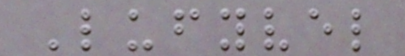Lufyvel
